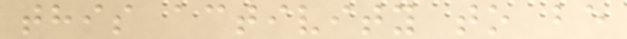this activity to be
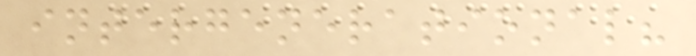intergenerational?
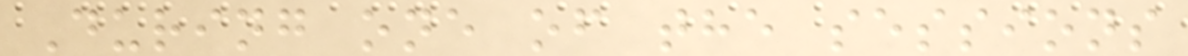During one of the sessions
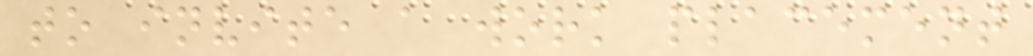to invite a work placement
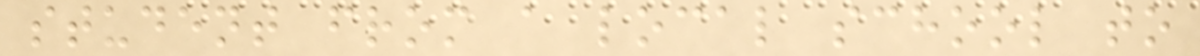student from a local school to
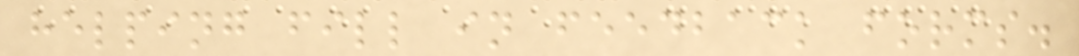helping fill in feedback forms.
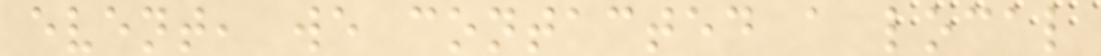event, we contacted a local
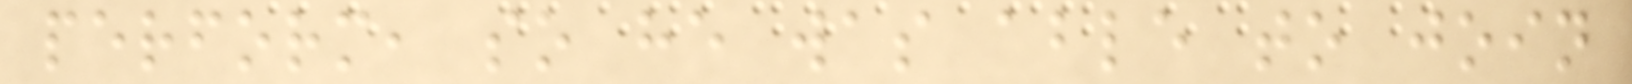perform, so he was able to join
